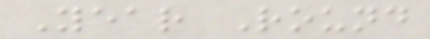Year Round
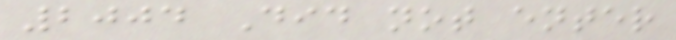2004 Did not enter
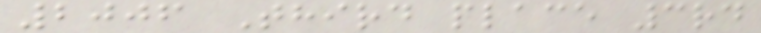2006 Third place 3rd
